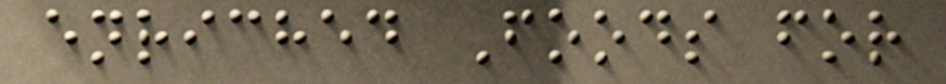enriched Foods for
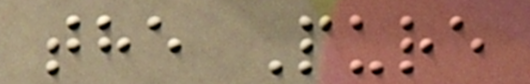the Pure
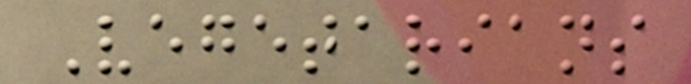Vegetarians
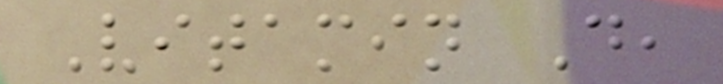Vitamin D,
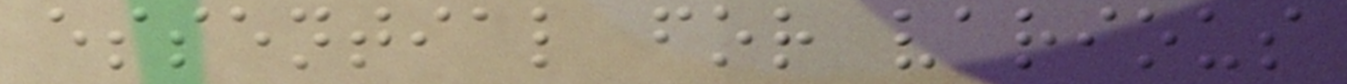essential for various
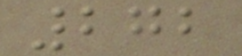272
